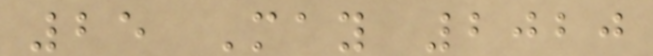25 May 2020
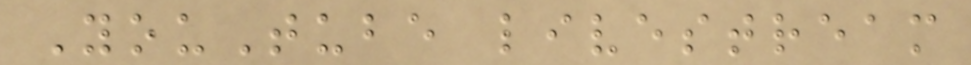YouTube livestream
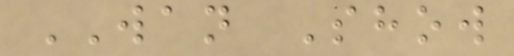WAN Show
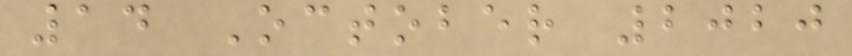14 October 2020
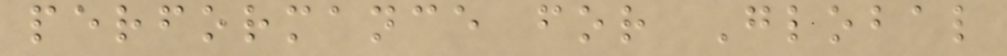performance for Global
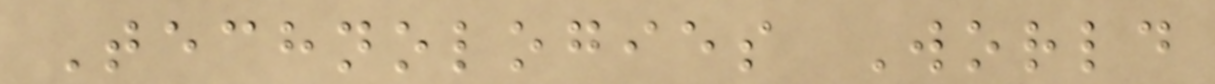Technologies World
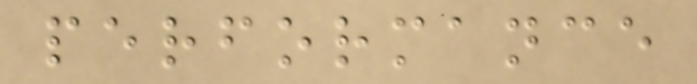performance
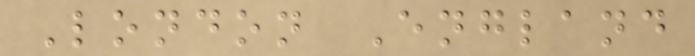London England
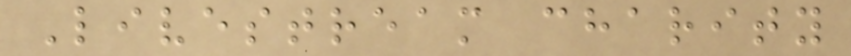Livestream charity
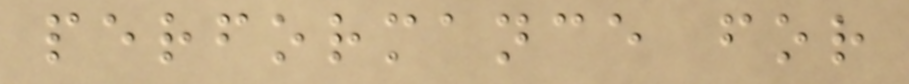performance for
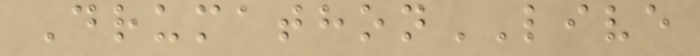DrumathonLIVE
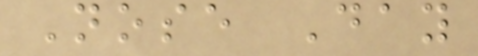Nose Day
